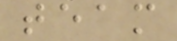team
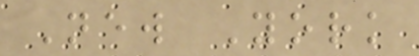New York
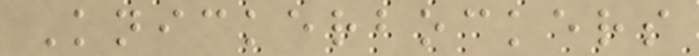Knickerbockers
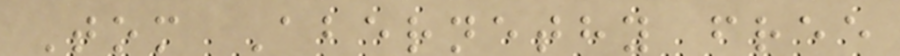Tom Abernethy free
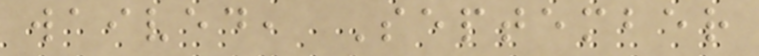waived, September
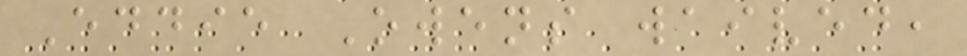Eddie Owens waived,
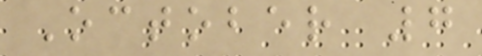October 7
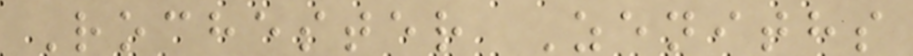Rochester Zeniths
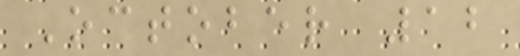October 12
